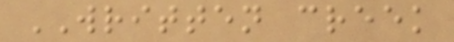WRITTEN creek
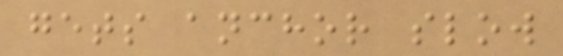gets anchor slow
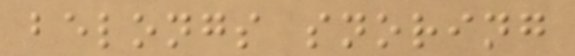belongs snoring
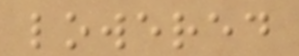lowered
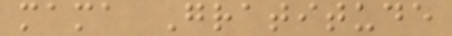mama Gratitude
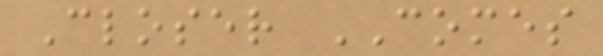Closer COMES
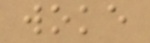woke
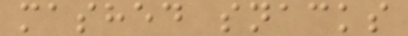mashed snacks
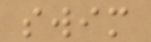swim
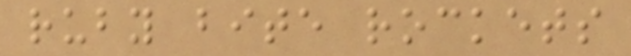ruby bite rockets
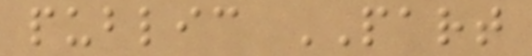public PART
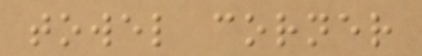towel corner
